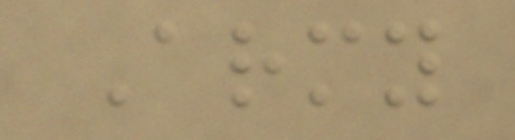Army
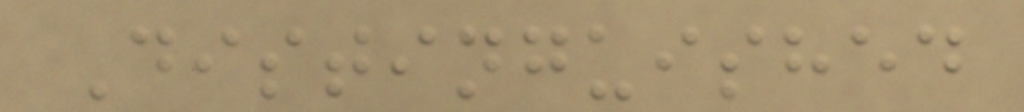Distinguished
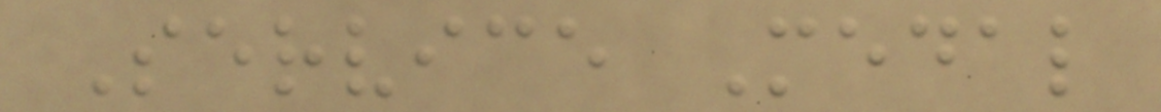Service Medal
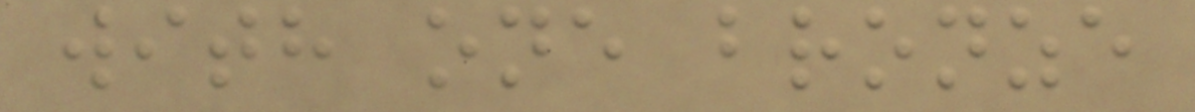with one bronze
